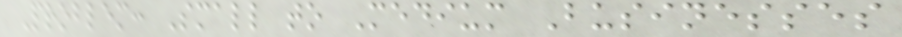Problem: Small to Medium Businesses
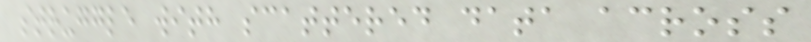struggle with scattered data across
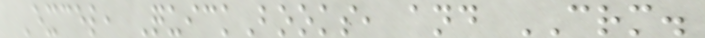Excel, QuickBooks, and CRM.
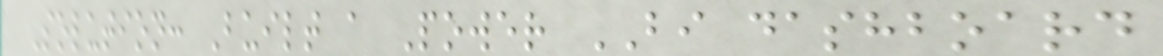Solution: Built a Power BI dashboard
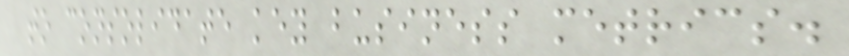to consolidate key business metrics.
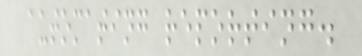automating reporting.
